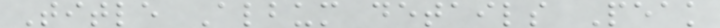Title Album details Peak
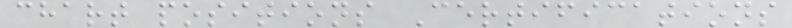chart positions Certifications
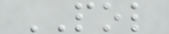POL
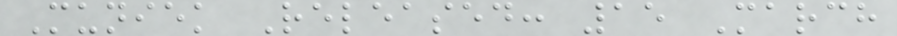Muniek Released: 15 March
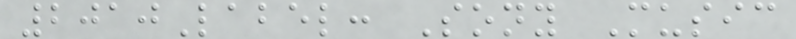2010Label: Sony Music
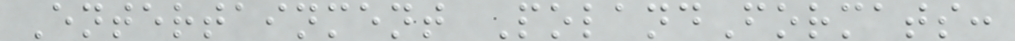Entertainment PolandFormats:
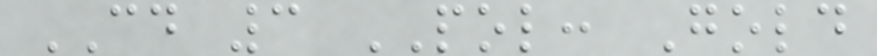CD 3 POL: Gold
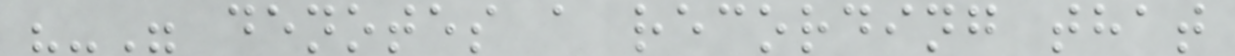"-" denotes a recording that
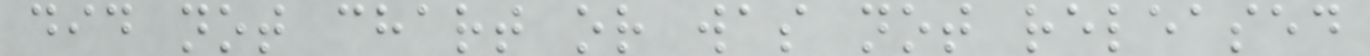did not chart or was not released
